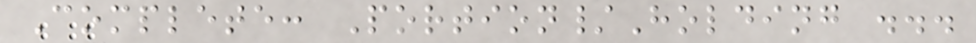Complete: Portion/Holding ...
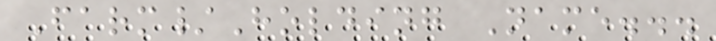Farm/Holding Name...
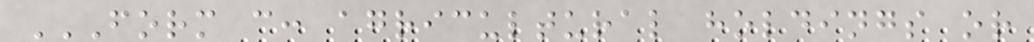FORM C: AGRICULTURAL HOLDINGS OR
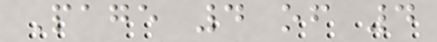Page 4 of 4
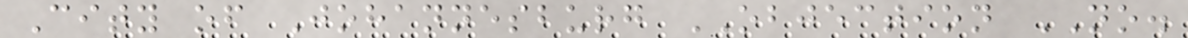City of Johannesburg OBJECTION NO.
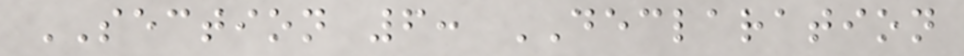SECTION 6: DECLARATION
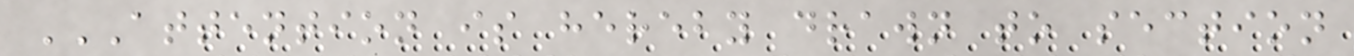ATTENTION IS HEREBY DRAWN TO SECTION
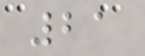21
